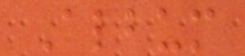Album
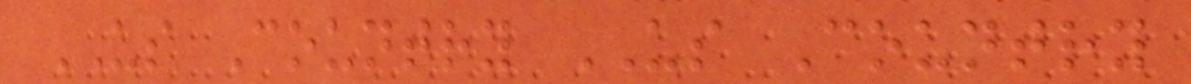US Country US Country
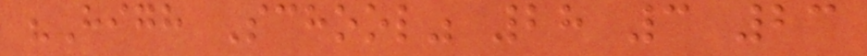"High School" 28 3 23
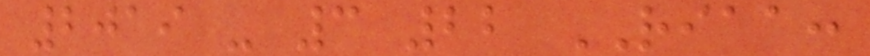2019 - 3 22 RIAA:
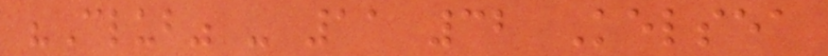"Club" - 11 32 Kelsea
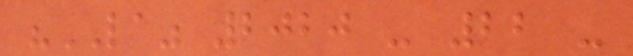"LA" 2020 - 22 -
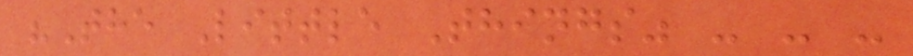"The Little Things" - - -
